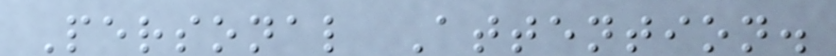Personal Attention.
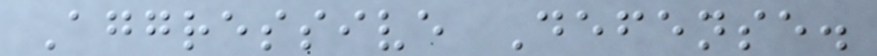Aggressive Defense.
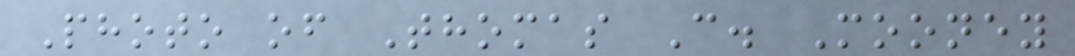Photo of Thomas C. Mooney
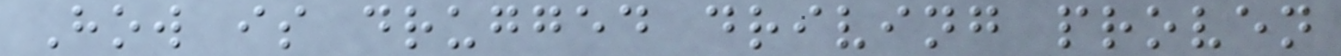How is drugged driving proven
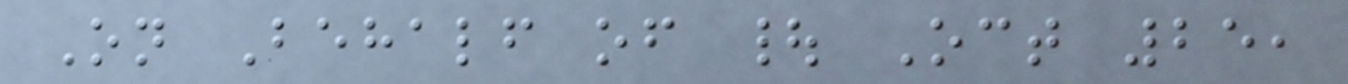On Behalf of | Oct 25,
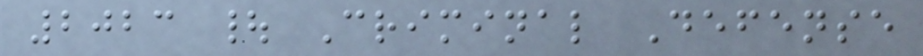2023 | Criminal Defense
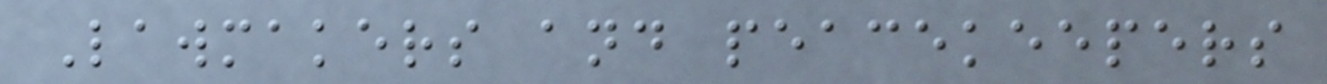Lawmakers and peacekeepers
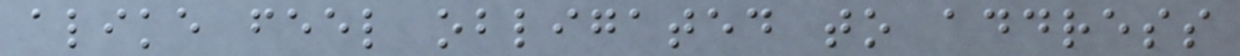alike feel obligated to address
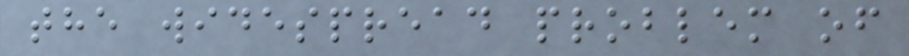the widespread problem of
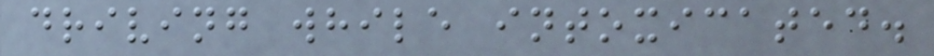driving while intoxicated.
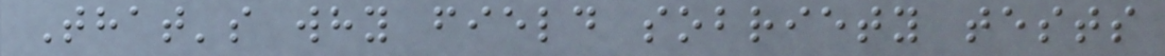That's why field sobriety tests
